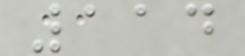114
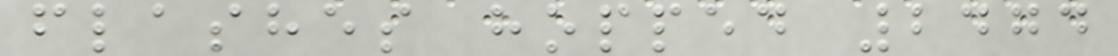flashes hopped 2474
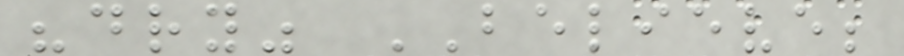"dry" BELIEVE;
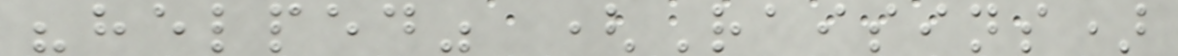"helped" (Raisins)
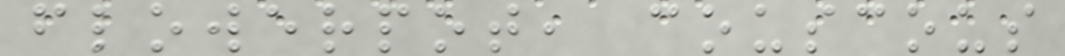flowerpot, couscous
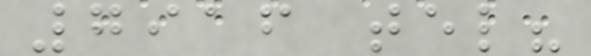7916 tel?
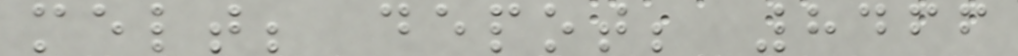melt; depot; 8466
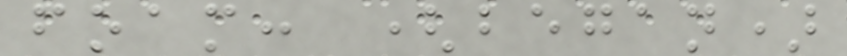foam: (began)
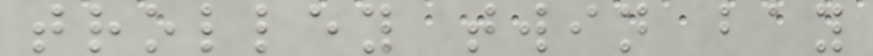trolley twin bay
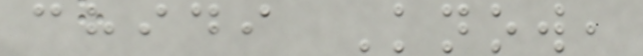chidi Know,
